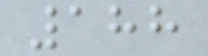188
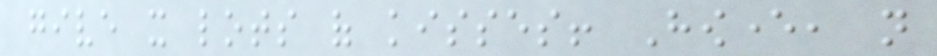give it lots of kisses! However, not
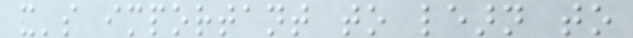it's important to learn to
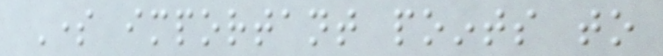Some important points to
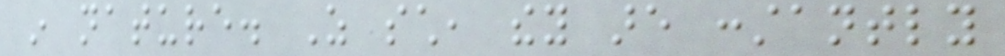in nature. As such, they are constantly
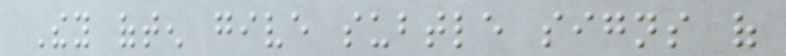They often give subtle signs of
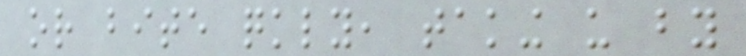or bite quickly, taking us by
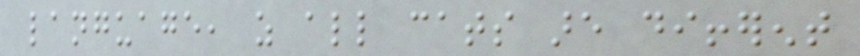language, as all cats are different
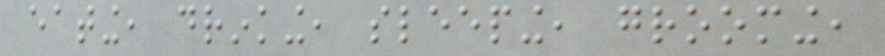eating, drinking, sleeping, grooming,
